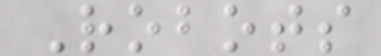Robots
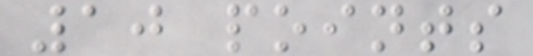10 points
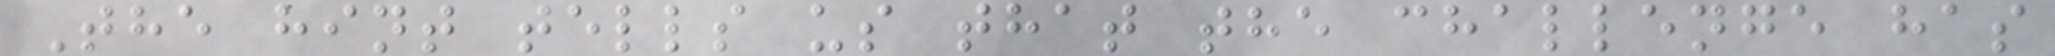The hint tells us that the challenge has
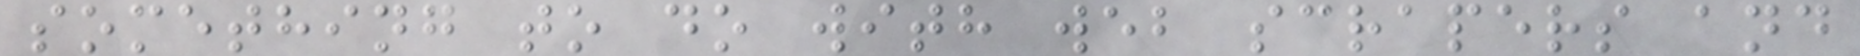something to do with web scrapers and
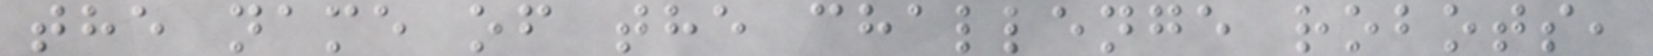the name of the challenge robots,
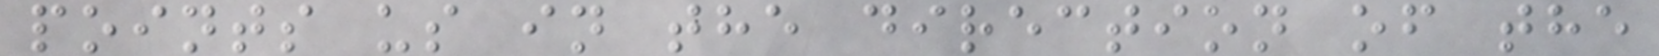points us in the direction of the
